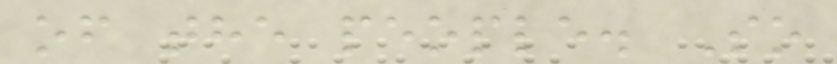of the people. So
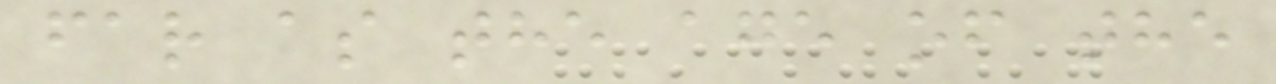far as the age of the
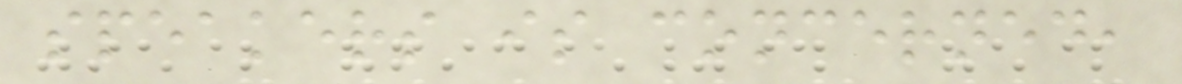speakers is concerned,
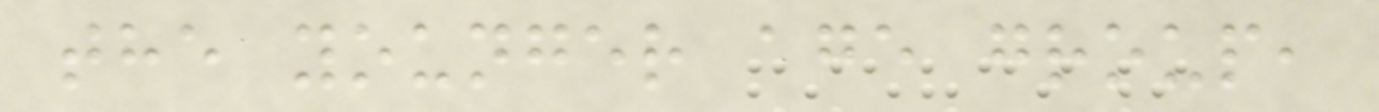the younger age group,
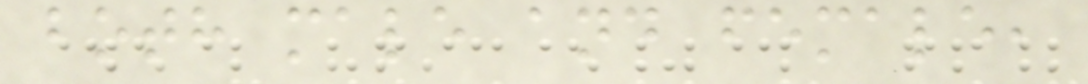both male and female,
